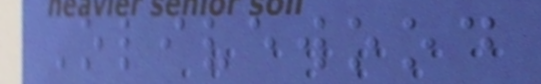Olivewood
